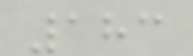183
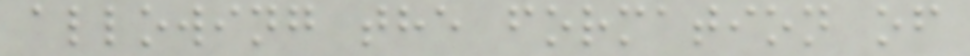allowing the formation of
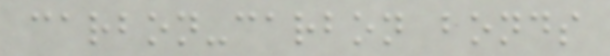carbon-carbon bonds
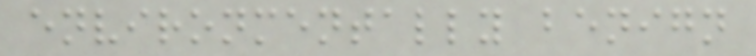environmentally benign
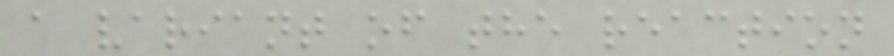a variant of the reaction
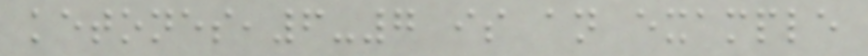ketones,6-7 is an example
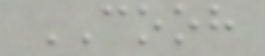COOH
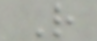R
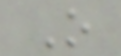O
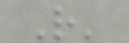R'
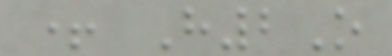+ H2O
